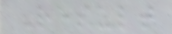Result
